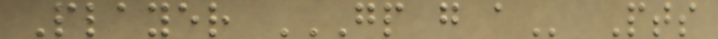Player GP G A Pts
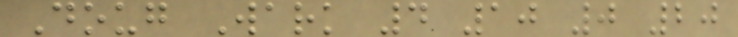Doug Wark 4 10 0 20
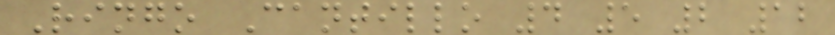Ringo Cantillo 4 5 2 12
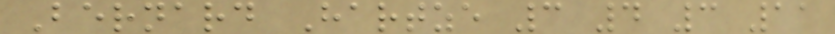Bernard Hartze 3 4 3 11
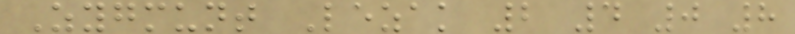Zygmunt Lezak 2 4 0 8
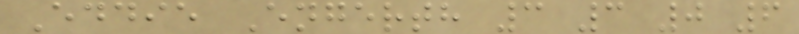Eddie Engerth 3 3 0 6
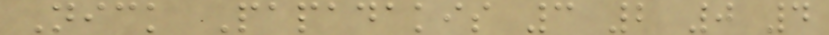Nick Papadakis 3 2 0 4
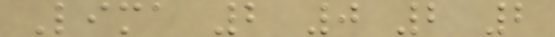Lima 2 0 2 2
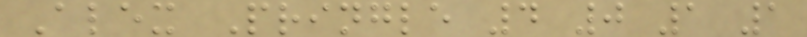Alex Pringle 4 0 1 1
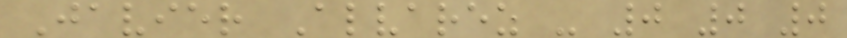Javier Alvarez - 0 0 0
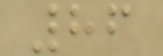86
